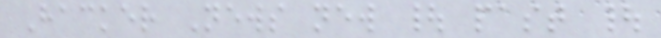Hacker News new | past |
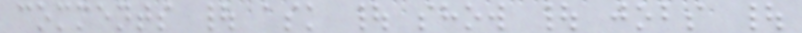comments | ask | show | jobs |
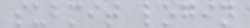submit login
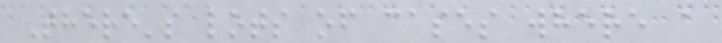There's lots of cases where a
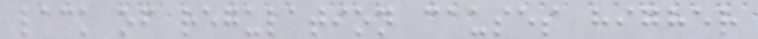lack of regulation causes higher
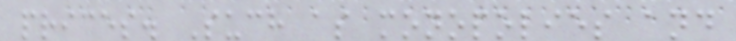prices. Such as monopolies and
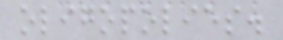oligopolies.
